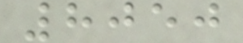8050
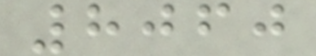8060
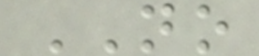NO
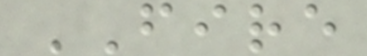FIRE
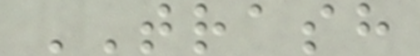TRASH
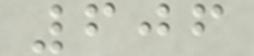606
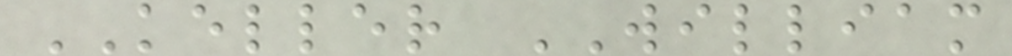KELLER WILLIAM
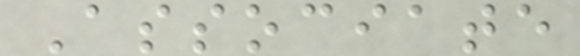Associate
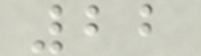22
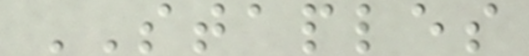STAPLES
